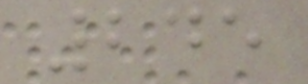245
